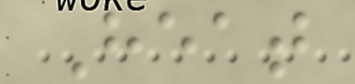Heat
